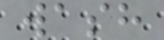wash
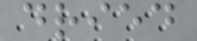dried
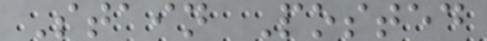Stain Posted
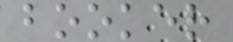booker
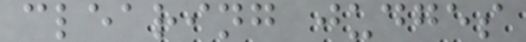clearing judges
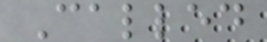Called
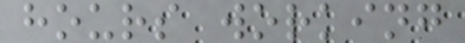hours working
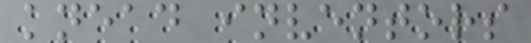knead inventors
